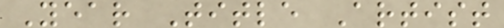Year Title Artist
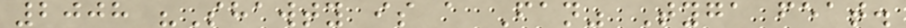2008 "Shawty is a Fan" Tyga feat.
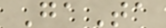GaTa
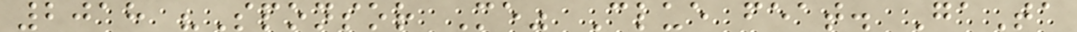2018 "Sponsor Me" Clue feat. GaTa
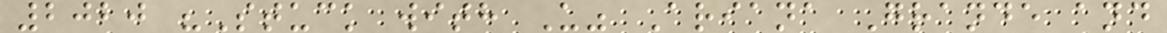2020 "Stuck with U" Ariana Grande and
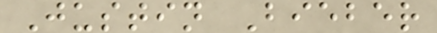Justin Bieber
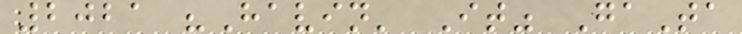2021 "Havin' It" GaTa
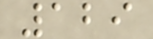129
